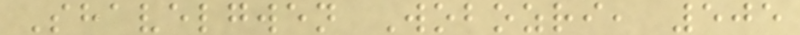Shavelgwen Wobozri, 505
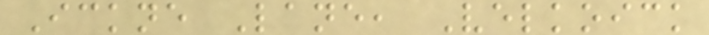Ickne Lane, Velkoick
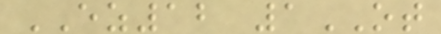EZ12 1OT
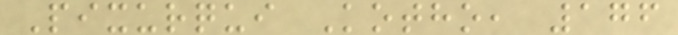Pixurqui Kotho, 176
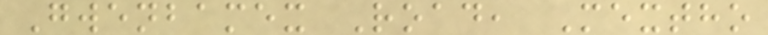Gwenbamex Road, Mextho
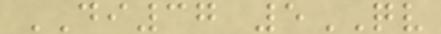DI37 5QV
